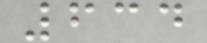634
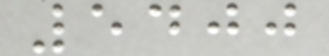5400
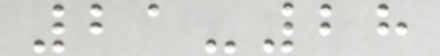21-28
